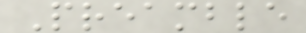Preamble
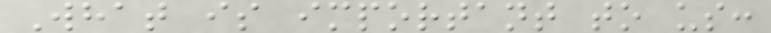What is important to us:
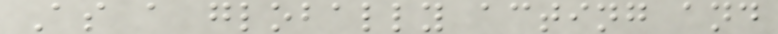As a globally acting and
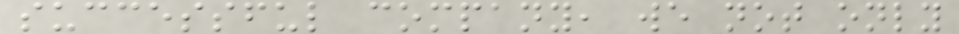successful company, we not only
